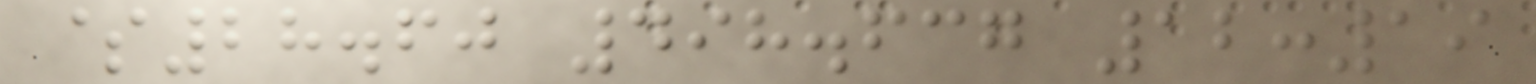$28.60 498.637 12:19
